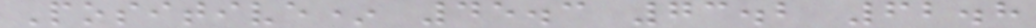Positive* 45.3 73.2 62.8
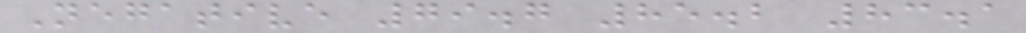Negative 79.7 85.2 83.1
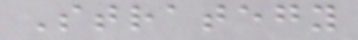Strategy
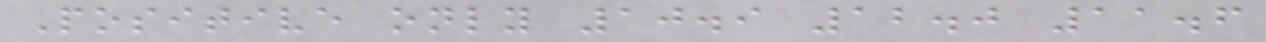Positive only 10.9 12.0 11.6
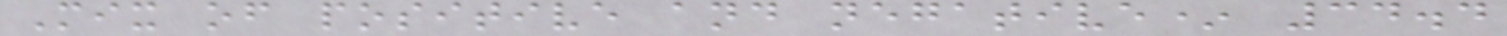Mix of positive and negative* 34.4
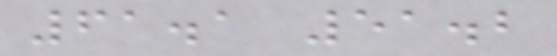61.1 51.2
